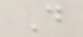D
